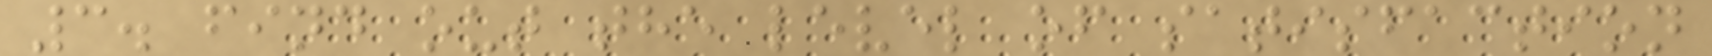3. find out the level of satisfaction
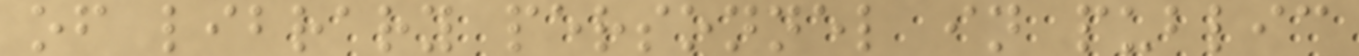of library personnel in public
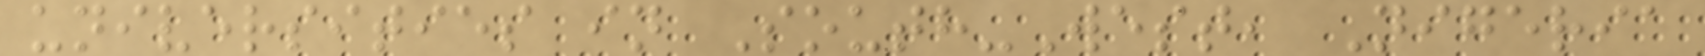universities in South-West, Nigeria
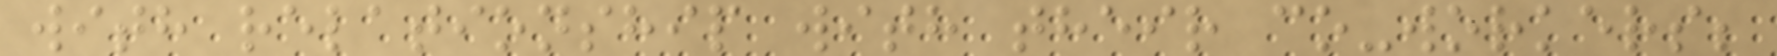with relationship with their co-workers;
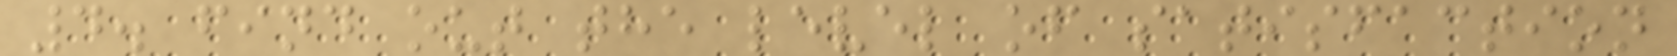4. find out the level of satisfaction
